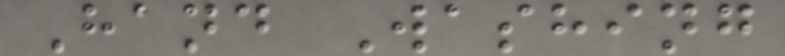Hand Washing
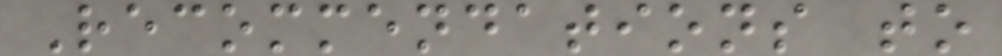Recommendations to
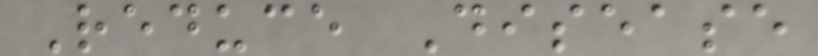Reduce Disease
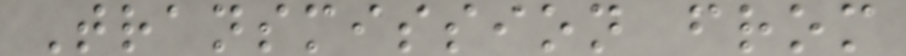Transmission from
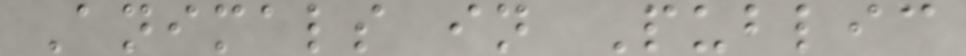Animals in Public
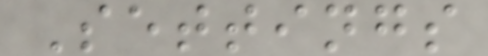Settings
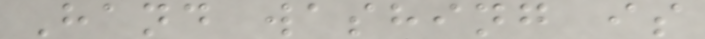Hand washing is
